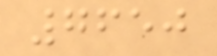7650
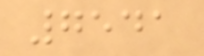7541
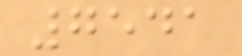7541
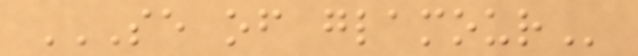SE OF GLAMOUR
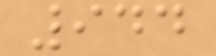944
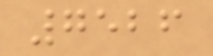7526
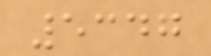5347
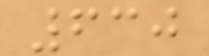630
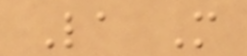La M
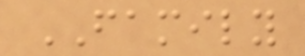FAMILY
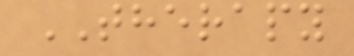THERAPY
